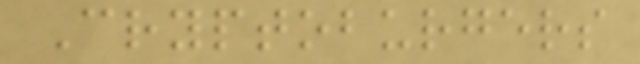Cryptoburgers
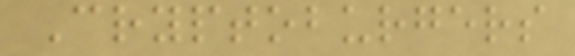Cryptoburgers
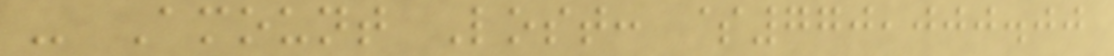- Amount Lost: $770,000.00
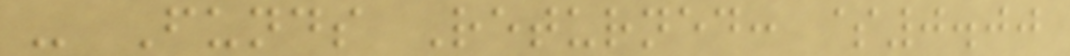- Funds Returned: $0.00
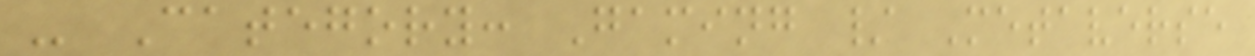- Category: Gaming / Metaverse
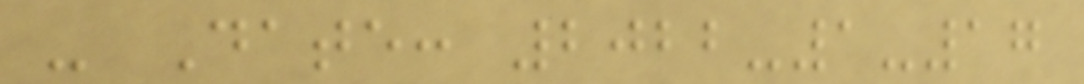- Date: 2022-1-17
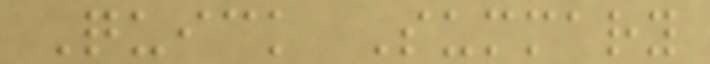Quick Summary
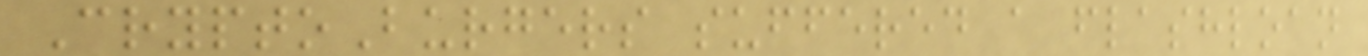CryptoBurgers suffered a flashloan
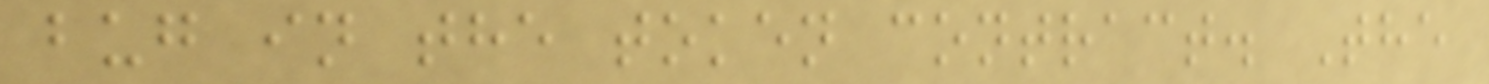bug in the token contract. The
